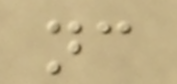nc
